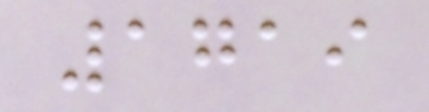1719
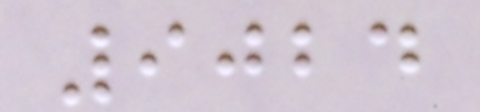9024
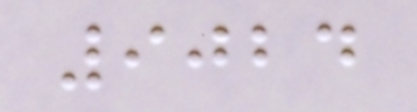9024
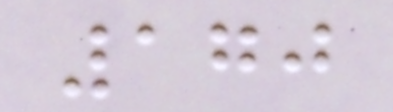170
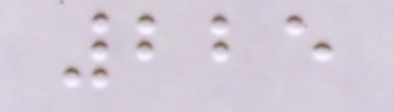225
